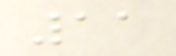11
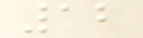12
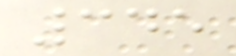345
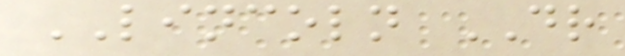LINCOLN DR
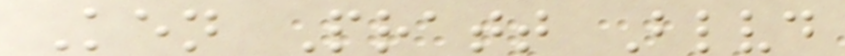Ken Pratt Blvd
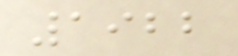1922
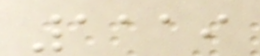1119
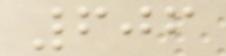606
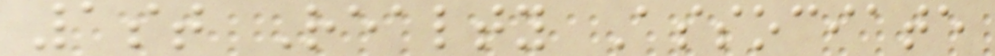1st Realty Associate
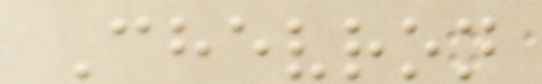Chevron
